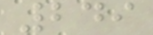249
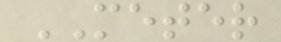METER
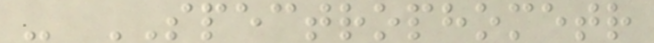- SPECTROPHOMETR
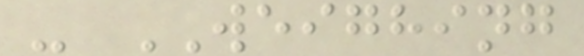- WEIGHING
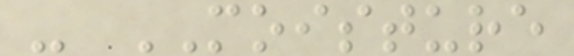- MOISTURE
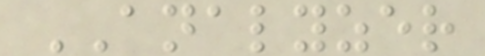ANALYZER
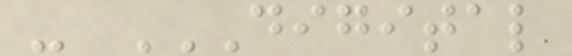- DIGITAL
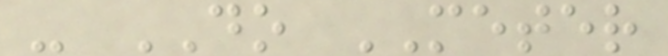- DO METER
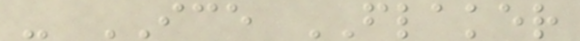- ICE FLAKER
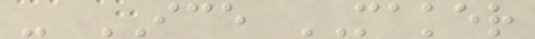- ICE MAKER
